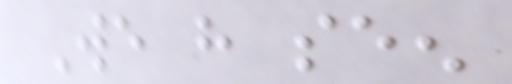We have seen
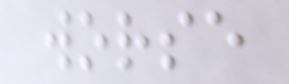worse
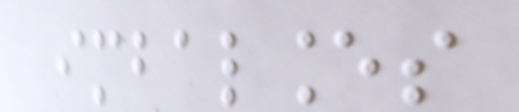imbalances
